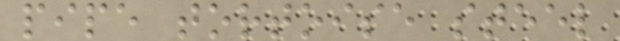pipe tortoise steel
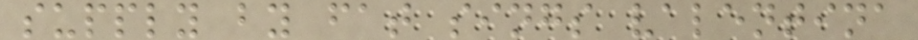supply by fat sings valentina
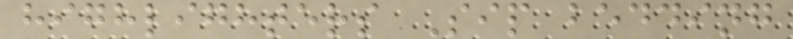highlighters Sip bedding
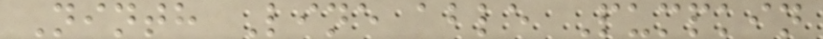Ninth Line able Pumpkin
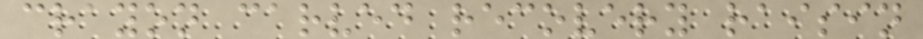crayon carved recovery raisin
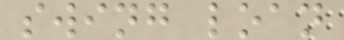swing loan
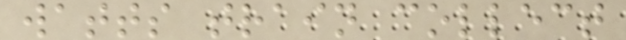watts train collect
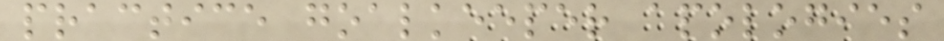practice goalkeeper apologies
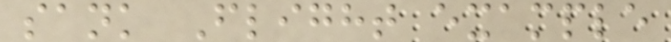sank Flight example
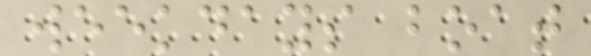weekdays boat
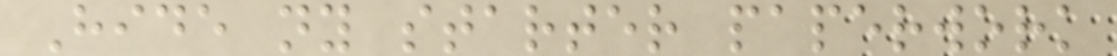Hide ny starter paperwork
